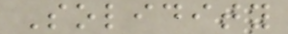Solidity
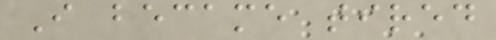I became tired
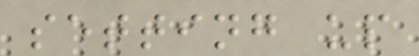setting up
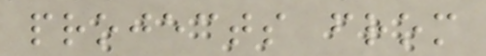projects from
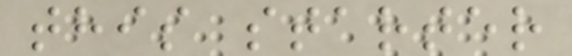this starter
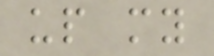up my
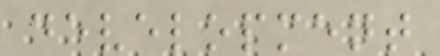development
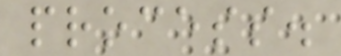process.
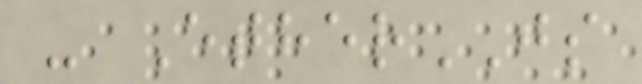- EtherJS
